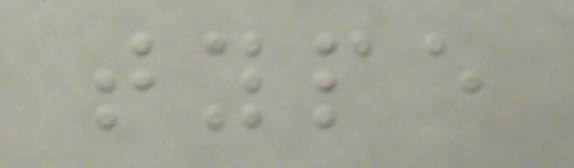type
